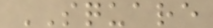SQUARE
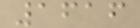1616
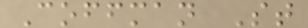Coffman St
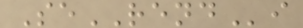SeRENDi
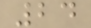24
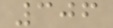306
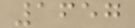1657
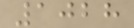1028
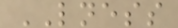LNESS
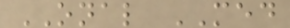ONAL MED
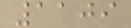1109
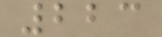223
